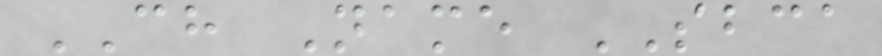CH Name SBCA
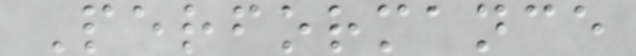Performance
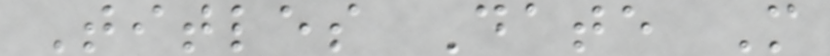Titles Date M
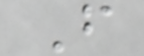F
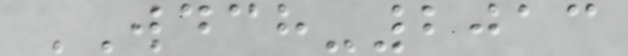WDCH-2013
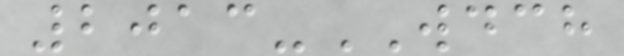2013-WDCH
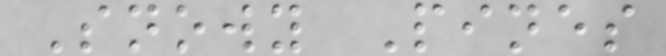Snowy Pines
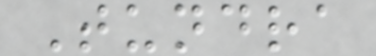Tundra
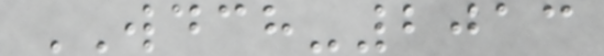WDCH-2013
